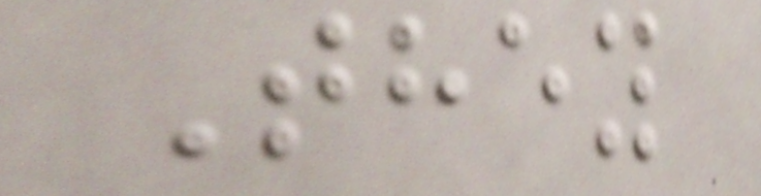They
